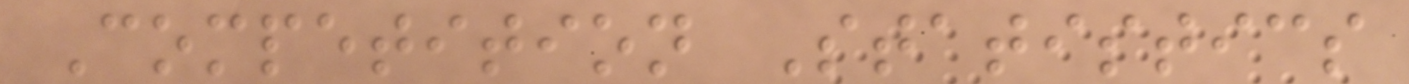Competition Statistics
